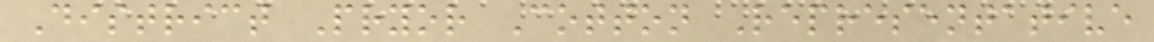District Pryor Cotton Representative
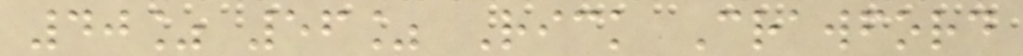40% 56% Rick Crawford
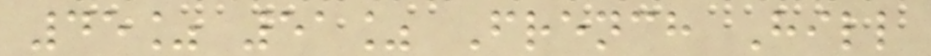45% 51% French Hill
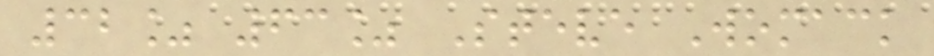32% 63% Steve Womack
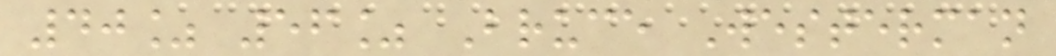40% 56% Bruce Westerman
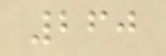260
